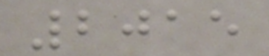2015
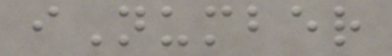iNumber
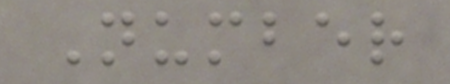Number
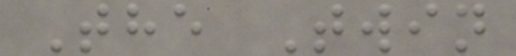The Twin
